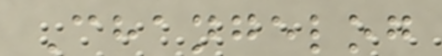Changelog
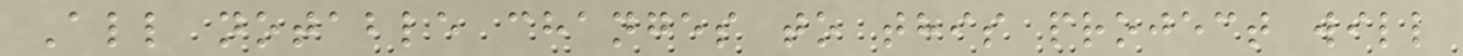All notable changes to this project will
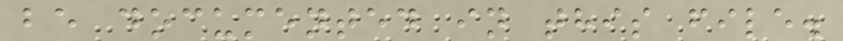be documented in this file.
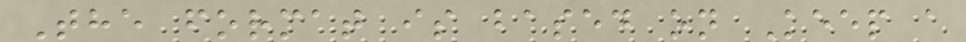The format is based on Keep a
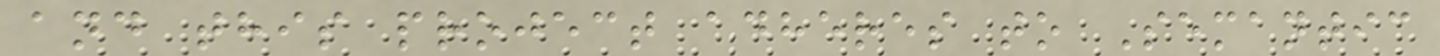and this project adheres to Semantic
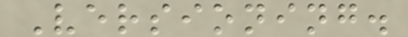Versioning.
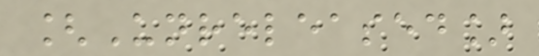[Unreleased]
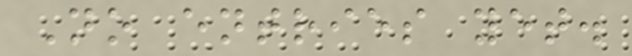No entries yet.
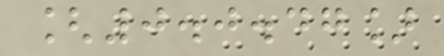[0.0.47]
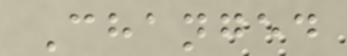Changed
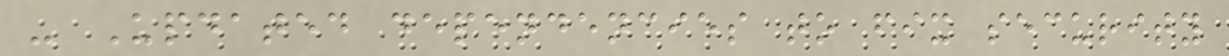- Updated dependencies to fix security
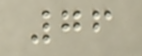76
